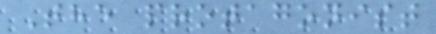The protagonist
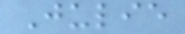Julie
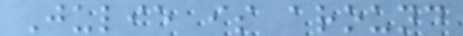Julie is around
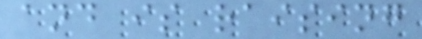and is raising
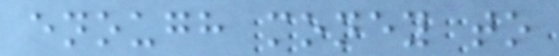enough money to
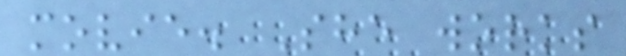movie. She works
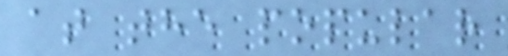at the popular
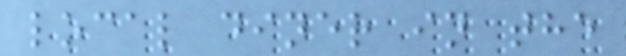local diner in the
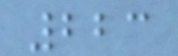223
